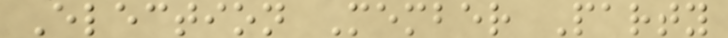Election Member Party
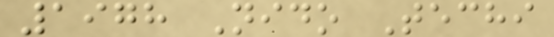1978 Nido Techi
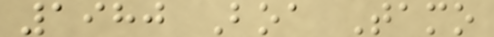1980 Boa Tamo
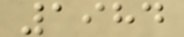1984
